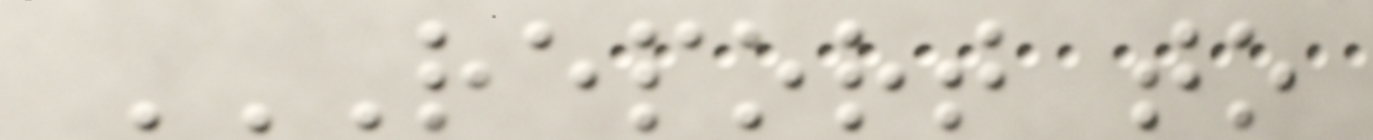REPORT TO
